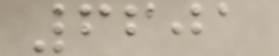6601
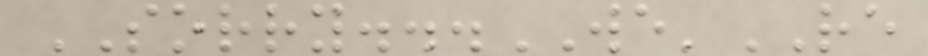SORRY...WE'RE
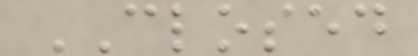CLOSED
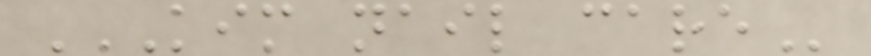KIM NAIL CARE
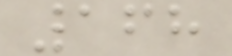168
